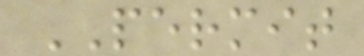PERMIT
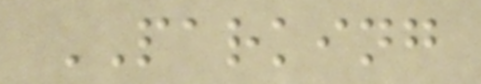PARKING
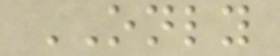ONLY
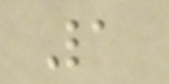1
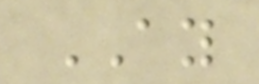AY
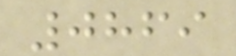0869
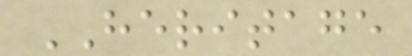HERITAGE
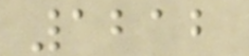1212
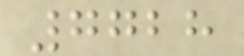7728
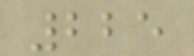225
